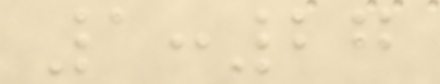1:27
